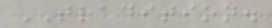TRADITION.
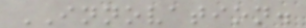INNOVATION.
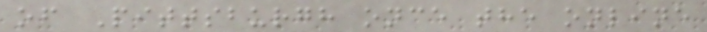of Pittsburgh once the online
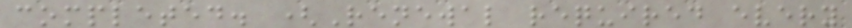completed. (Renewal required every
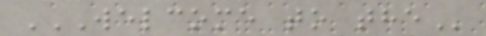WELCOME TO THE
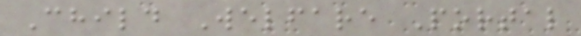Child Welfare Portal
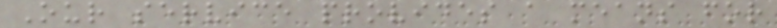Our service provides a means for
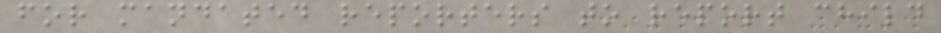for mandated reporters to report child
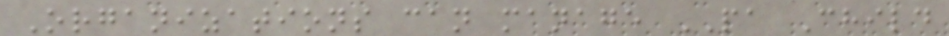Organizations can manage PA Child
